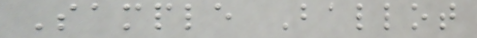Sample Ballot
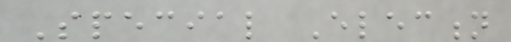Special Election
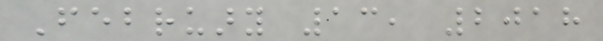February 13, 2018
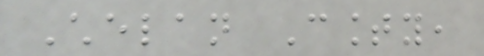Chelan County,
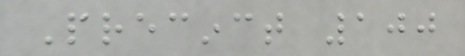Precinct 100
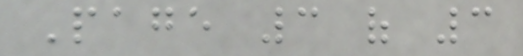Page 3 of 3
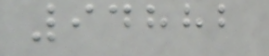94882
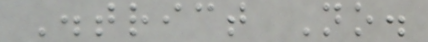District No.
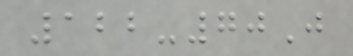122-70J
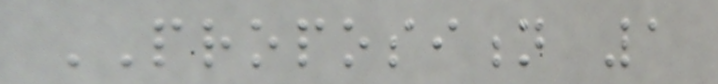PROPOSITION 1
